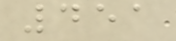451
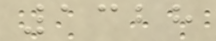1328
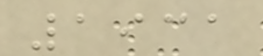1931
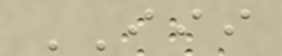III
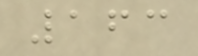163
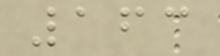163
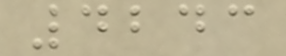4243
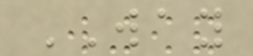WAY
